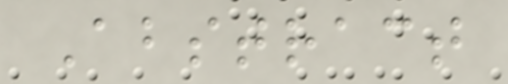Abstract
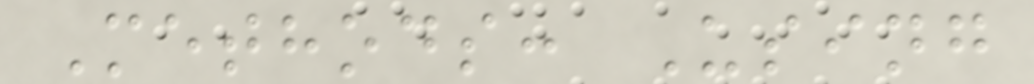Methods: Using
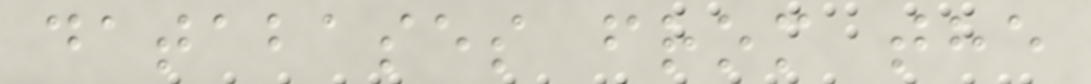databases from the
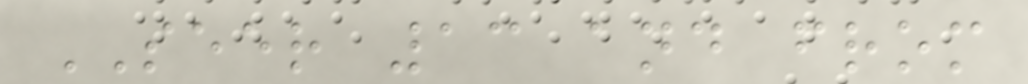SEER 13 and from
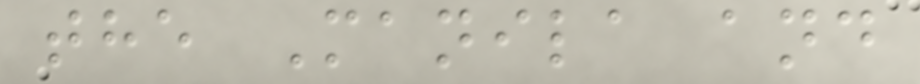the Manila and
